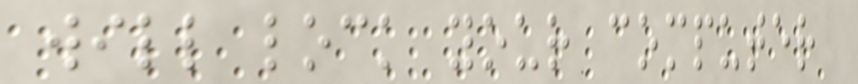will lock your computer
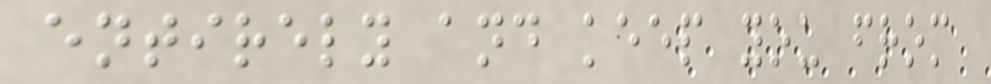entirely and keep you from
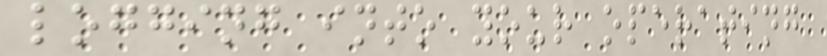logging into your operating
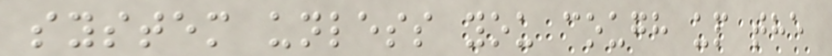system unless you cough up the
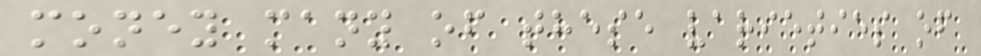money many of these varieties of
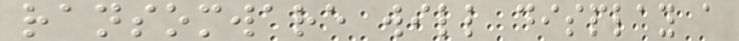ransomware will display a
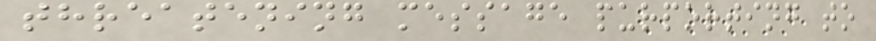threatening message purporting to
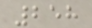258
